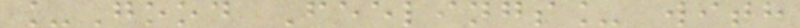_Good Feelings_ with
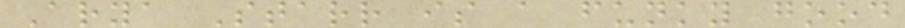Arya Starr is a funky good
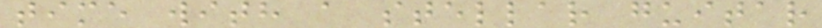time with a stellar guitar
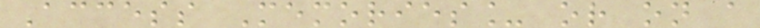Access Memories_ or on a
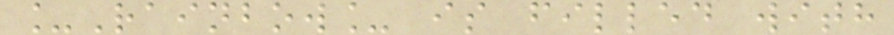_Rainbow_ is filled with
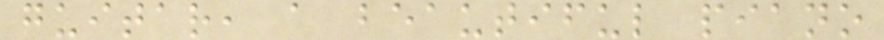guitar, a beautiful piano
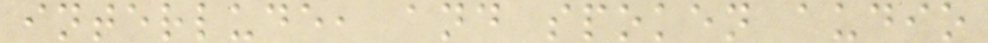interlude, and spoken audio
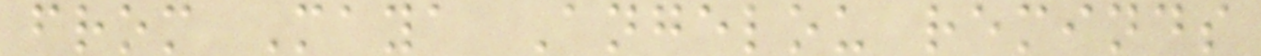from Maya Angelou reminds
